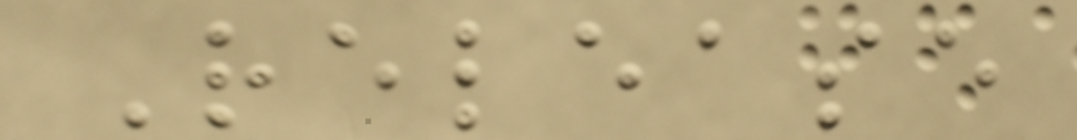Release
